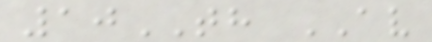10TH AV
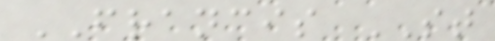FRANCIS ST
